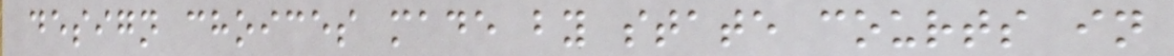design choices made by state courts in
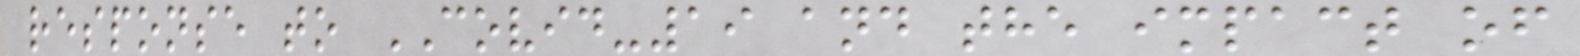response to COVID-19 and the impact of
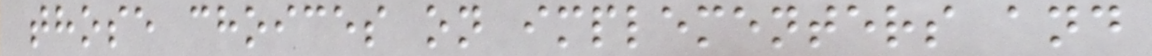those choices on implementers and
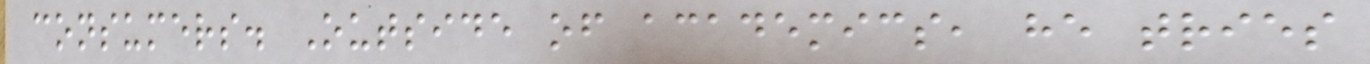consumers. Outside of academics, he tries
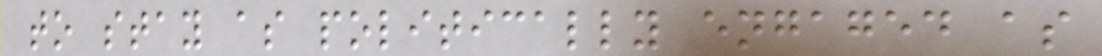to stay as politically engaged as
